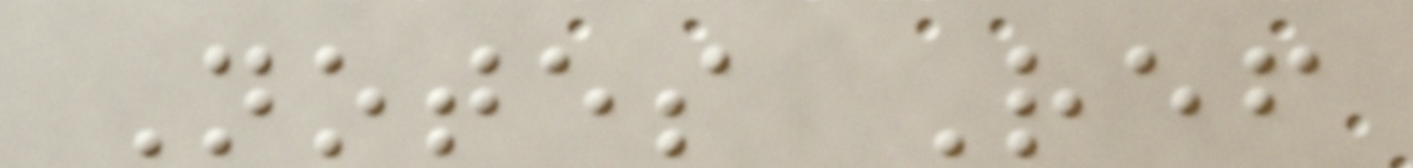Notes Ref
